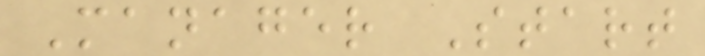Manager Start
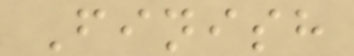Finish
